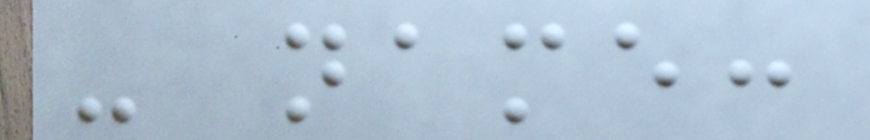- name:
